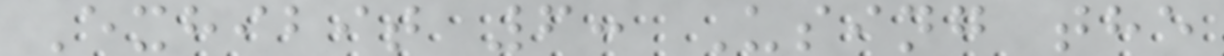Exhibit 6: Using the
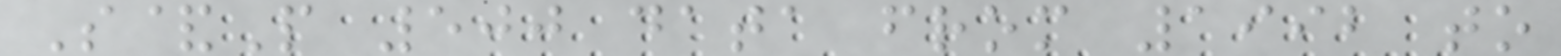S&P 500 data from 1992 to
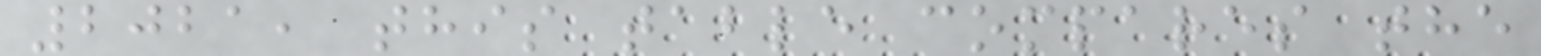2021, this table compares the
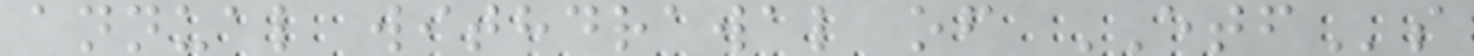annual withdrawal of ETFs
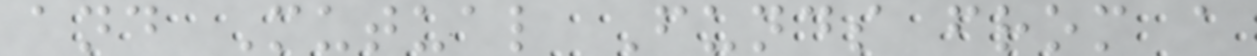and Mutual Funds from a
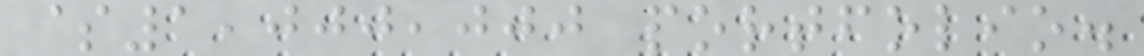$1,000,000 portfolio.
